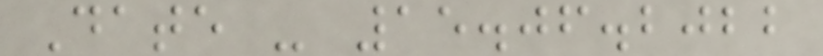Date - 15.06.2022
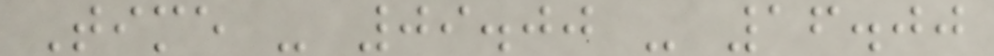Time - 09.00 - 16.00
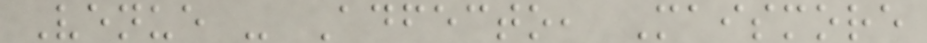Venue - Adfecto, Maismore
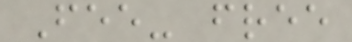Fee- free
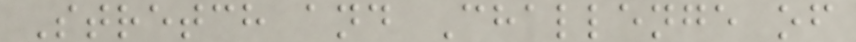Stretch and Challenge of
